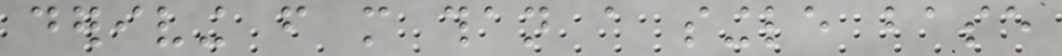deriving from more than a single base
